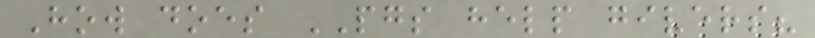How does PGS help givers?
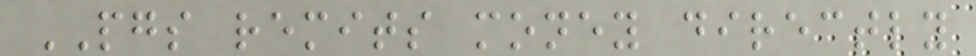PGS remits money directly
